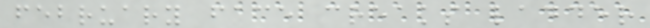february face creaks ladder
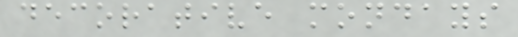decorative mondays
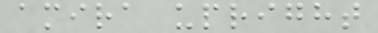amira upright
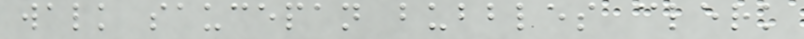walk saucepan bubbles clerk
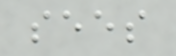sees
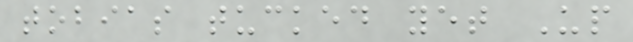tobias tucked yet Up
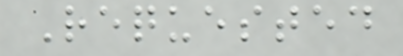Requested
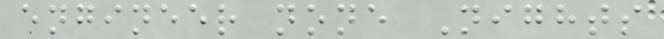engineer none Nights
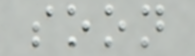soon
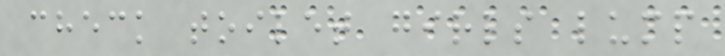check toilet girls lump
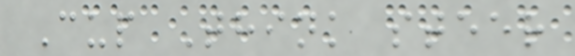Cup Think steer
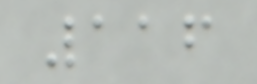116
